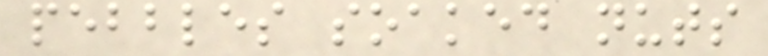pebbles soaked nuts
